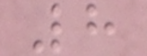8
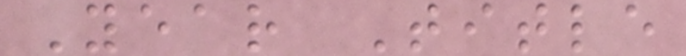Year Title
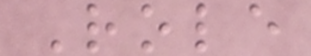Role
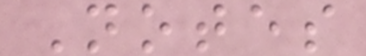Notes
